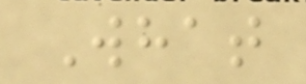What
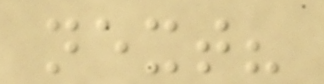next?
